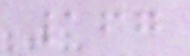167
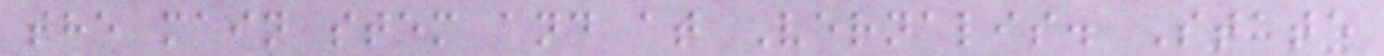the main stem and at Vernalis. State
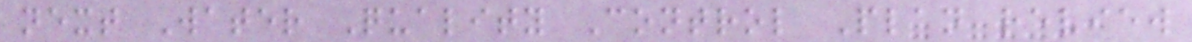next Water Quality Control Plan review
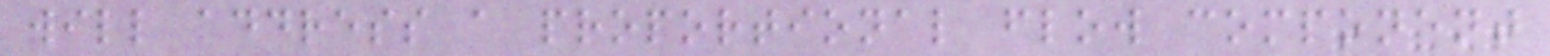will address a proportional flow component
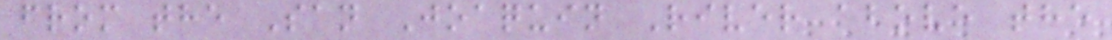from the San Joaquin River above the
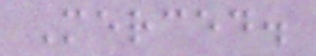Merced.
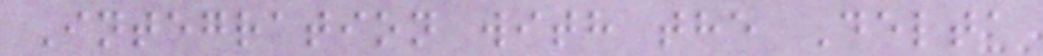Integration with the Delta
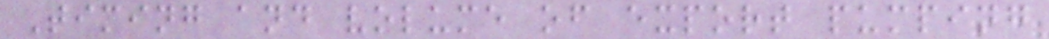Timing and volume of export pumping
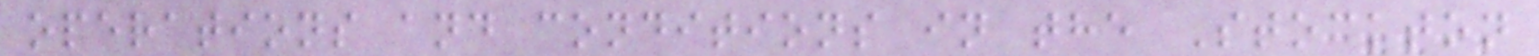operations and conditions in the Stockton
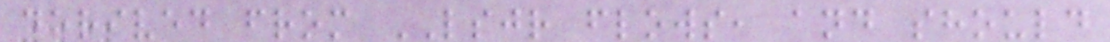derived from LSJR flows, and should
